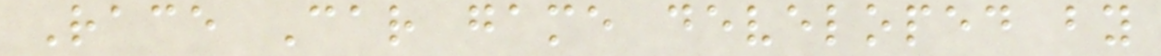Race Car game developed by
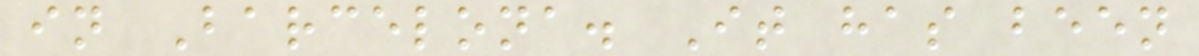in Barcelona. It has been
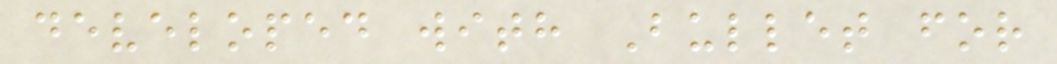developed with Bullet for
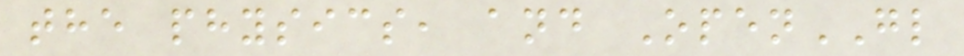the physics, and OpenGL
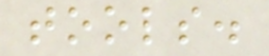tools.
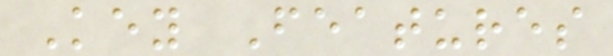Key Features
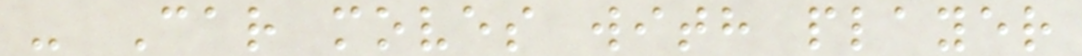- Car moves with player
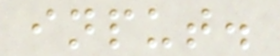input.
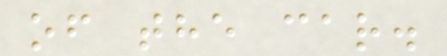of the car.
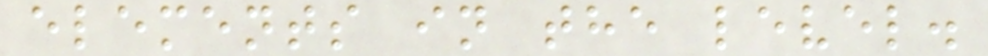elements in the level.
